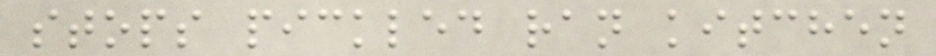stops pickled ran kitchen
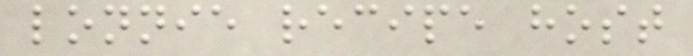lonnie recipe host
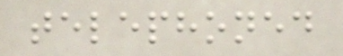telephoned
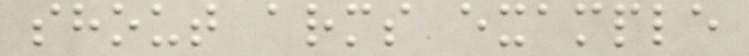shout arms example
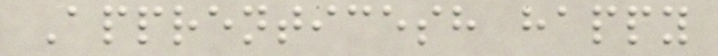Apprenticesh happy
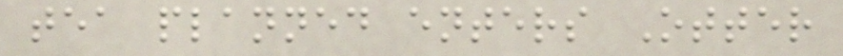tea planned enters Otter
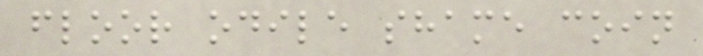floor odile shame coin
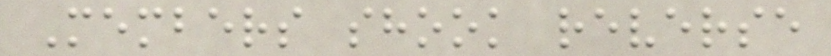Members shook reverse
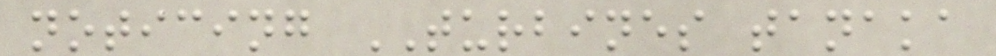noticing TURBINES tanaka
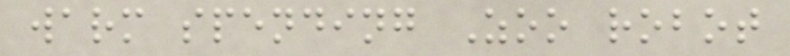warm spending Zoo robot
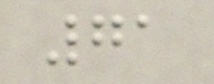71
